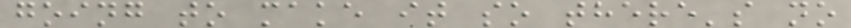going to make it so there's no
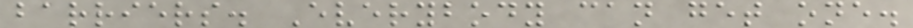barriers. Everybody can get one.
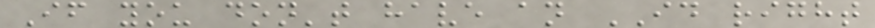If you don't have an ID right
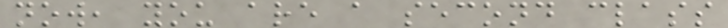now, you are a second class
